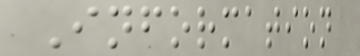Information
